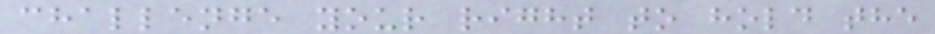challenge your right to hold the
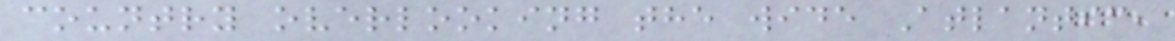country overlooking the wide Atlantic,
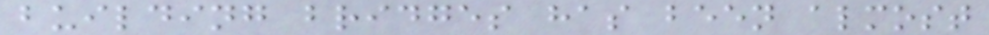building bridges has been almost
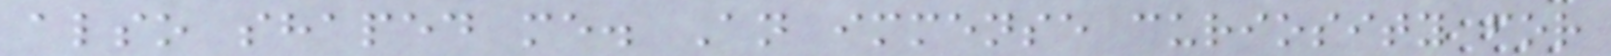also shaped me. An immense curiosity for
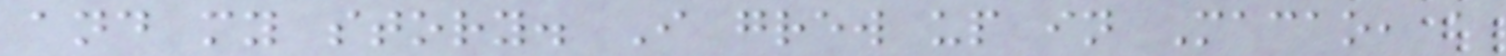and my story. I grew up in Macao, a
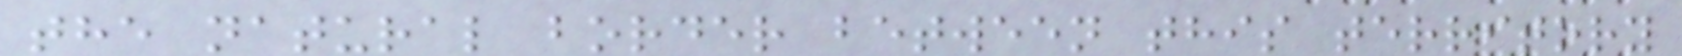the natural border between this territory
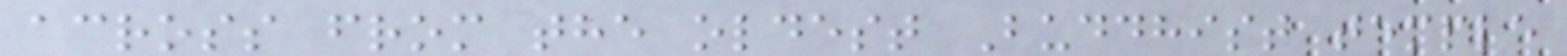across from the oldest Buddhist temple
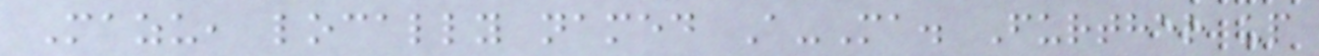Mazu, locally named A-Ma. Further up
